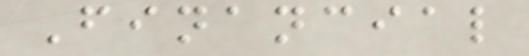Financial
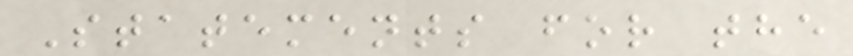Statements for the
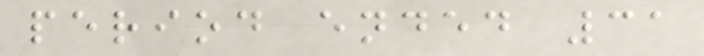period ended 31
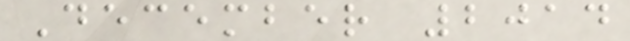December 2014
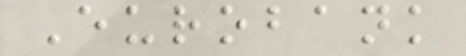Eurobank
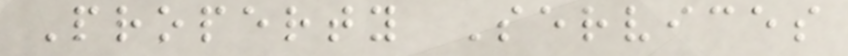Property Services
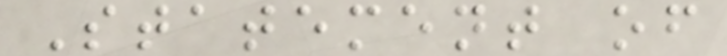Statement of
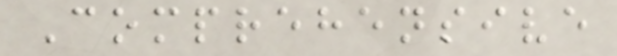Comprehensive
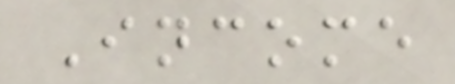Income
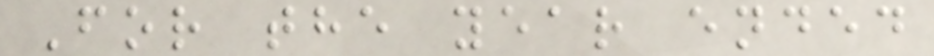For the year ended
